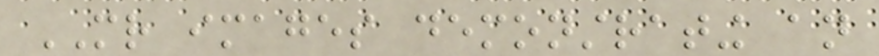MR images demonstrating an
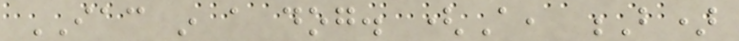IAC in a dog. (A, B)
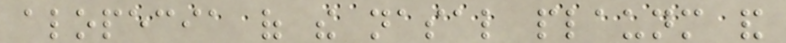alopecia of the nasal plaunm and
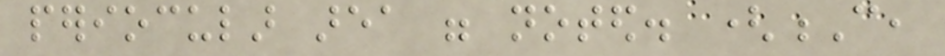periocular area were noted. (C,
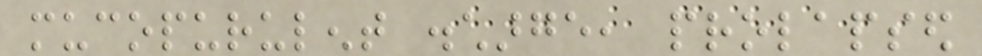mucopurulent discharge, prolapsed
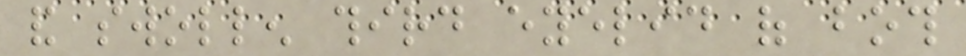and swollen third eyelid of both
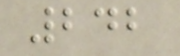242
